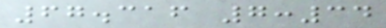67.316 7:34
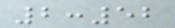2:52
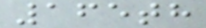165th
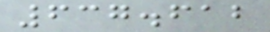637.612
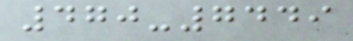470-7449
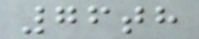76th
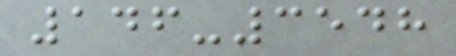146-3548
